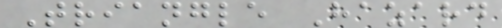Triangle Hazard
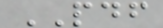PDF
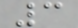3
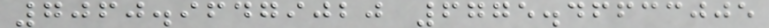7060.96479020 6775.46633005
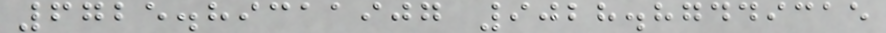6725.89311907 9028.87449315
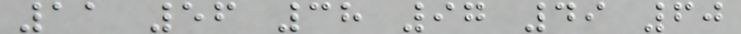11 56 38 97 49 60
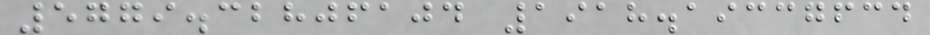5779.32806104 1918.19337634
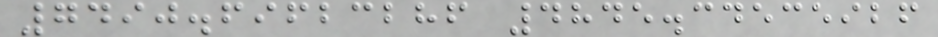7490.69623286 4845.34535926
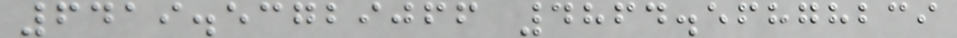6419.53729066 4864.56878239
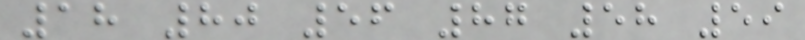18 80 56 87 58 59
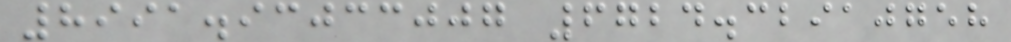8991.93033007 6724.32910758
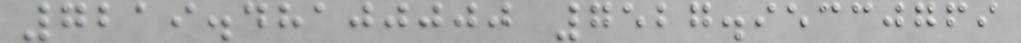7219.48100000 7527.95330769
